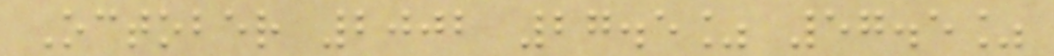October 2002 27.5% 57.5%
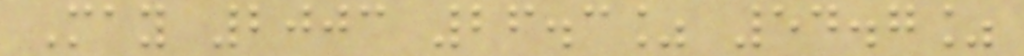May 2003 26.3% 54.7%
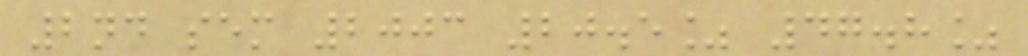2nd sem 2003 20.5% 47.8%
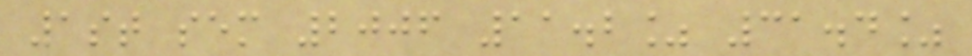1st sem 2006 11.2% 31.4%
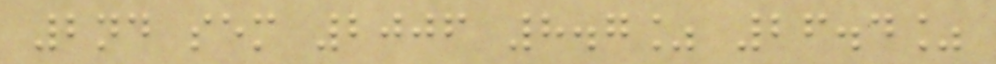2nd sem 2006 8.7% 26.4%
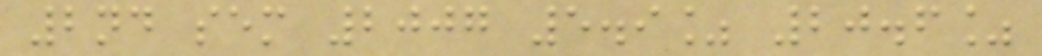2nd sem 2007 5.9% 20.6%
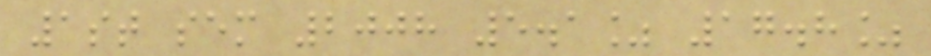1st sem 2008 5.1% 17.8%
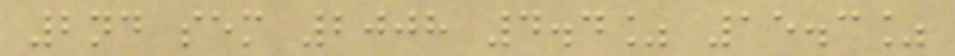2nd sem 2008 4.4% 15.3%
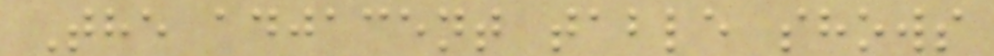The adjacent table shows
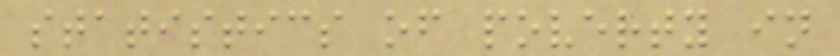statistics of poverty in
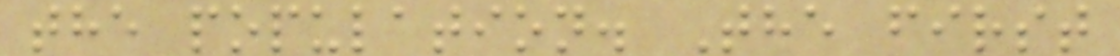the population. The first
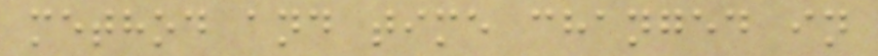method and time changed in
